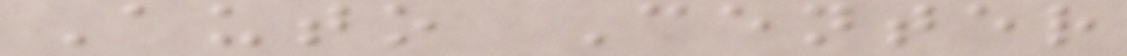Auto Center
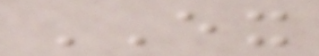EX
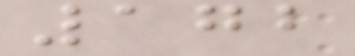172
